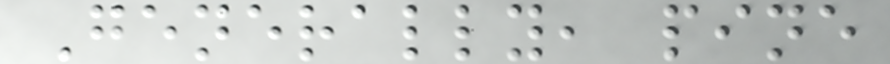Generally, pine
